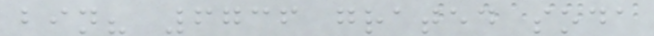bin? 6736 grated soda
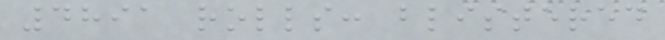4891 rolls: blistered
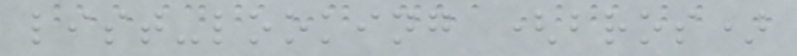list-looking (bros)
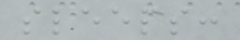sleeps:
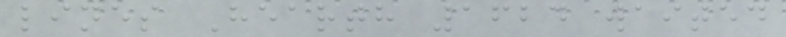lines Hearth 1624 waited
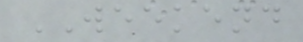WEEKEND
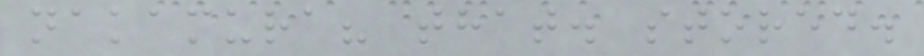nakamura? that. stored.
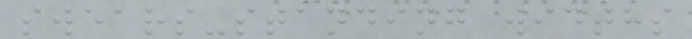swears-standing widths
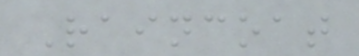Raincoat
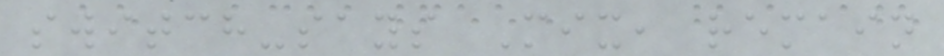switch-says Mix, remain
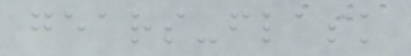gears-flask
